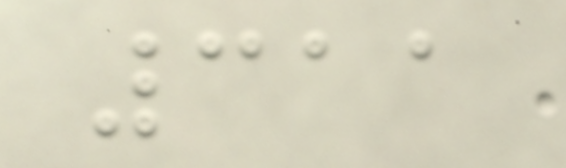311
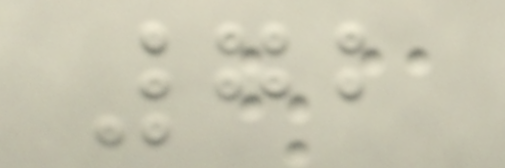72
